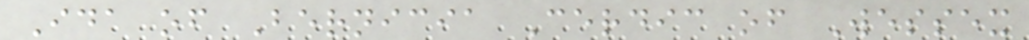Ida of Bernicia Cerdic of Wessex
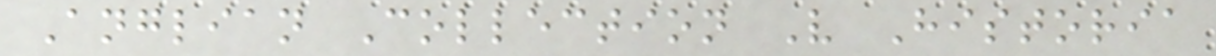Anglian Collection V Historia
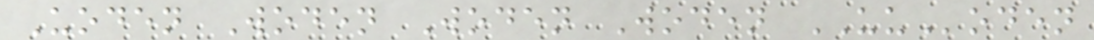Uoden Woden Woden Woden UUoden
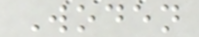Woden
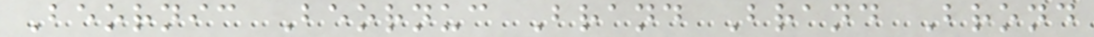Beornic Beornuc Brand Brand Brond
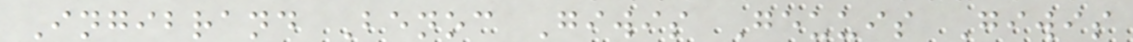Ingibrand Benoc Giwis Geuuis Giwis
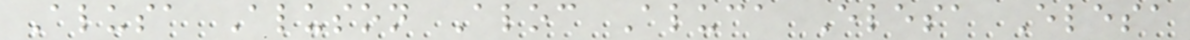Alusa Aluson Aloc Aluca Elesa Elesa
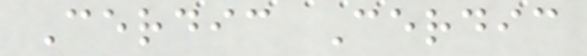Cerdic Cerdic
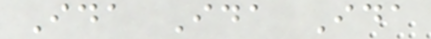Ida Ida Ida
